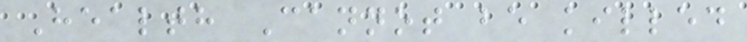Health Cannot be killed
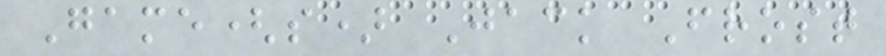Game(s) Jack Frost
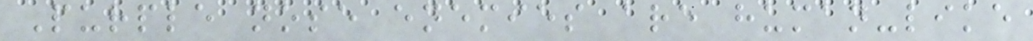Purple nose enemies are human-like
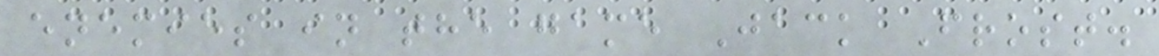enemies in the game Jack Frost.
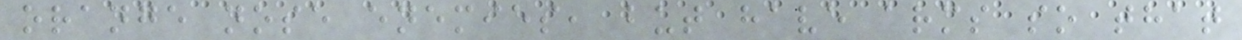orange nose enemies, but have arms so that
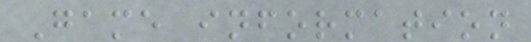Game information
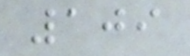109
